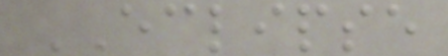ECLIPSE
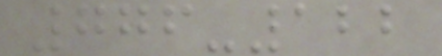776-122
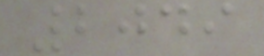2049
